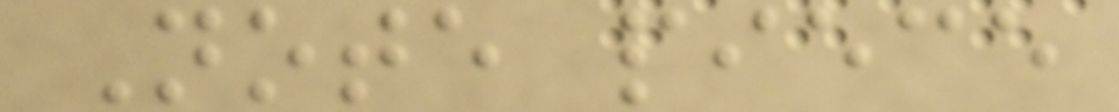Note piece
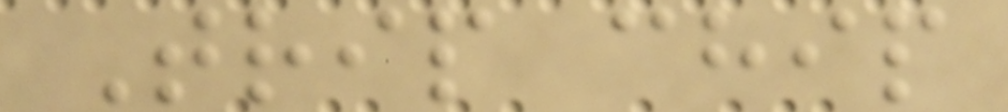Trip chip
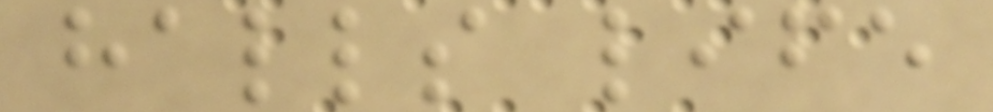halls life
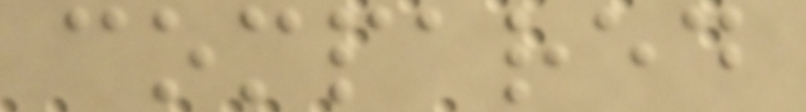compared
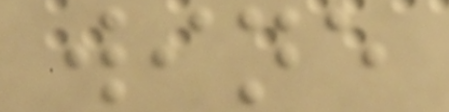wine
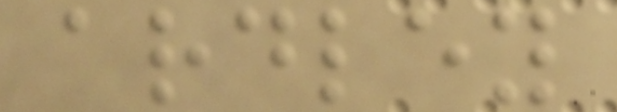ardley
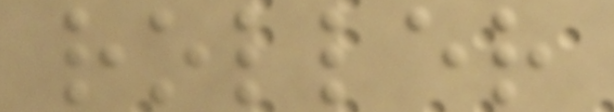roller
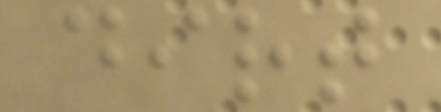dirt
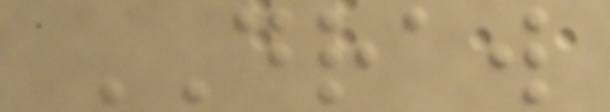DRAW
